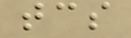tcs
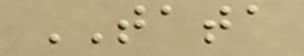TATA
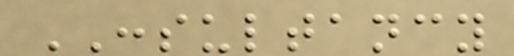CONSULTANCY
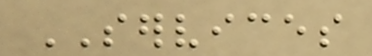SERVICES
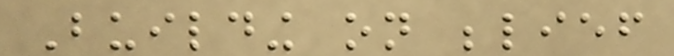Building on belief
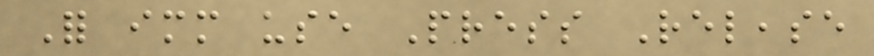For immediate use Press Release
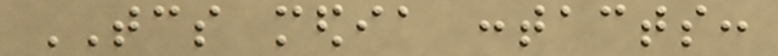TCS media contacts:
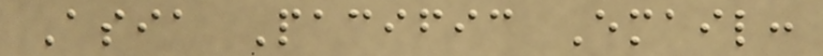Asia Pacific Email:
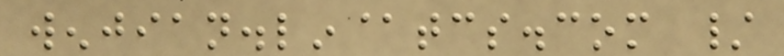wenjian.lin@tcs.com /
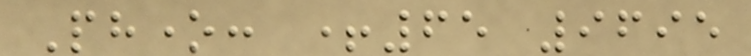Phone: +65 9695
